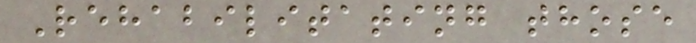Rehabilitating those
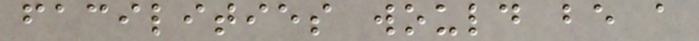facilities would be a
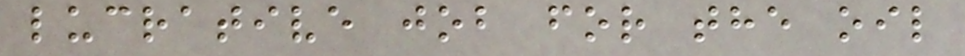lucrative job for the oil
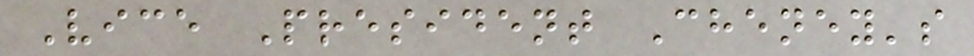Vice President Cheney's
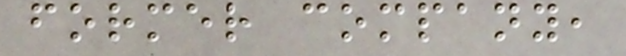former company,
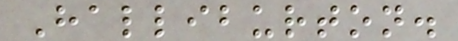Halliburton.
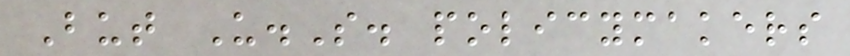But U.S. policymakers
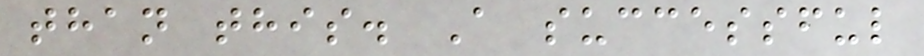than this. A successful
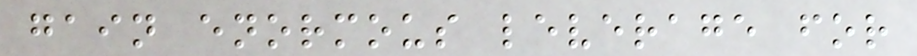gain enormous leverage for
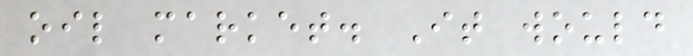oil market. It would
